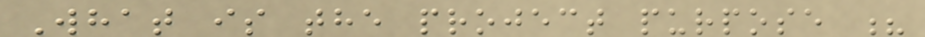What is the project purpose ?
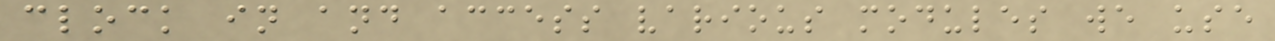clock in and access various modules we use
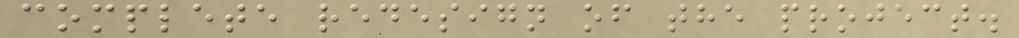complete redesign of the project.
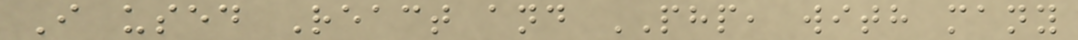I used React and PHP, with many
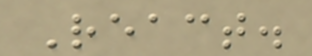React.
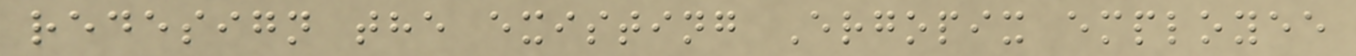redesign the existing Ergopix employee
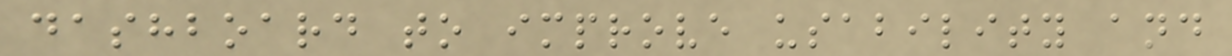dashboard to improve usability and
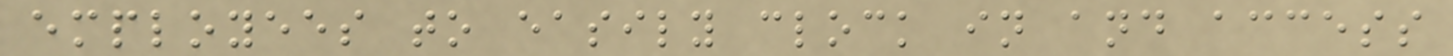employees to easily clock in and access
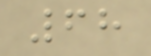68
